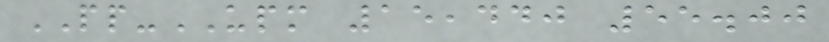PP-UPM 15,440 55.00
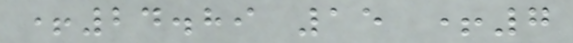+24.89 15 +7
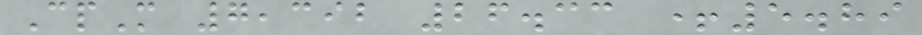CpM 7,392 26.33 +5.89
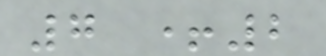7 +2
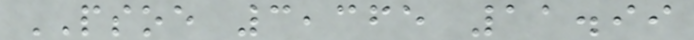PSOE 3,365 11.99
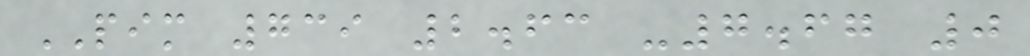PIM 739 2.63 -7.67 0
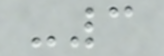-3
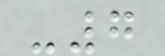-7
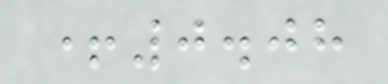+0.08
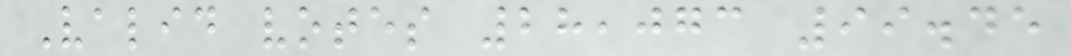Valid votes 28,073 99.45
